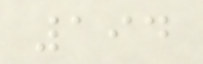194
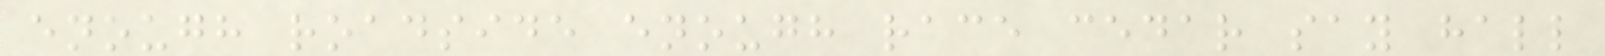enough roadside enough race cedar say hall
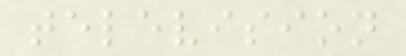television
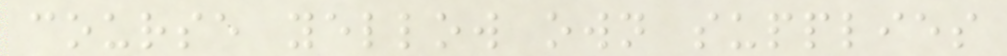course yellow own supplies
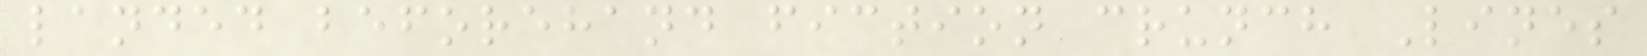landed beforehand fiction crunch Lines
